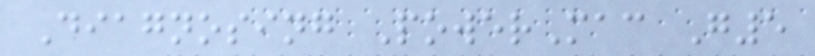Diagnosing PowerMac G5
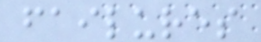failures
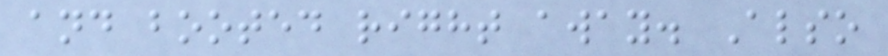and booted right away. Also
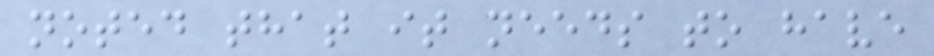noted that it needs to have
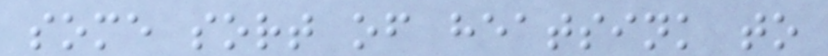some sort of heatsink to
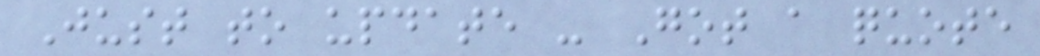Just to update - Got a quote
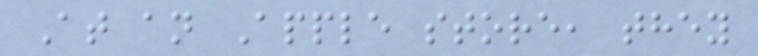At an Apple store, they
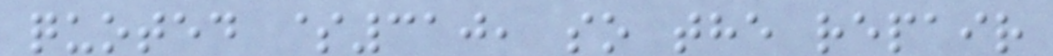quoted $310, so the repair
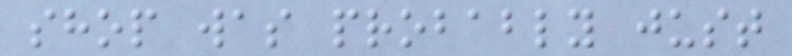shop was probably just
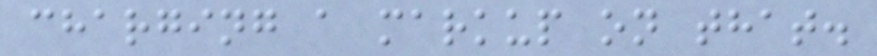charging a markup on that.
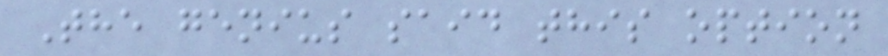The genius said this option
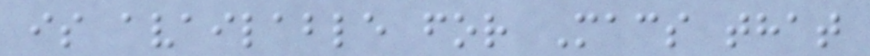is available for Macs that
